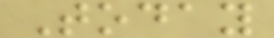Today
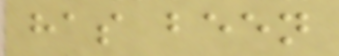has been
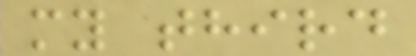my third
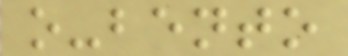o-bento
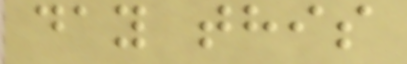day this
